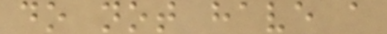do not have a
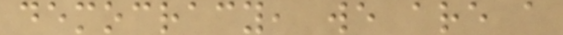democracy, we are a
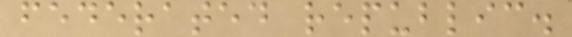federated republic.
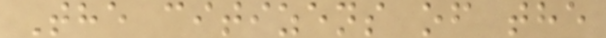The citizens of the
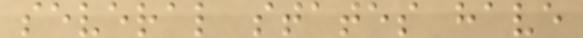several states have
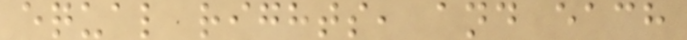equal rights, and each
